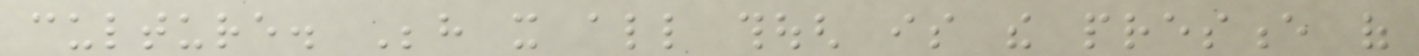culture. Behind it all though is the presence of
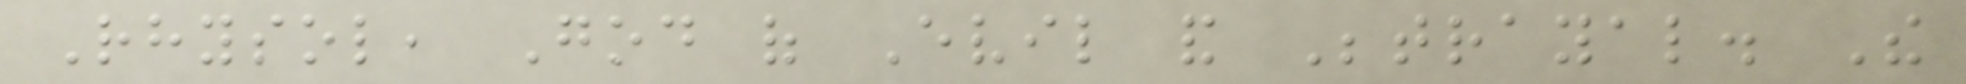Rhysol, God of Evil and Betrayal. The
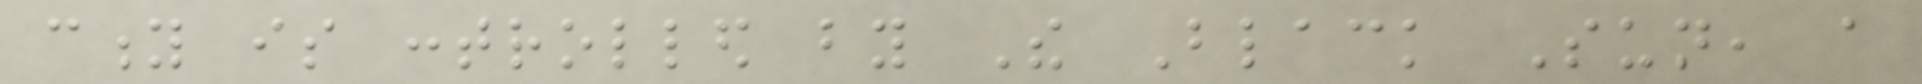city is controlled by The Black Sun, a
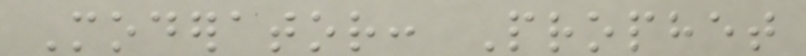Moderator: Prophet
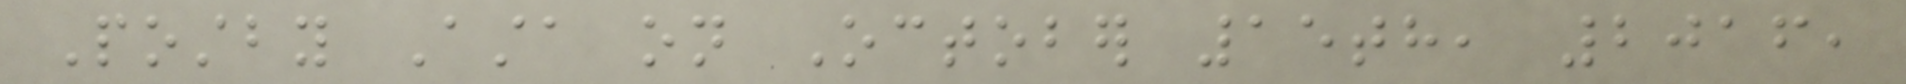Postby Asta on October 15th, 2016,
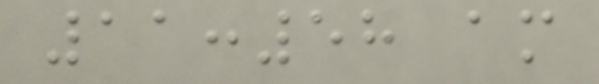11:58 am
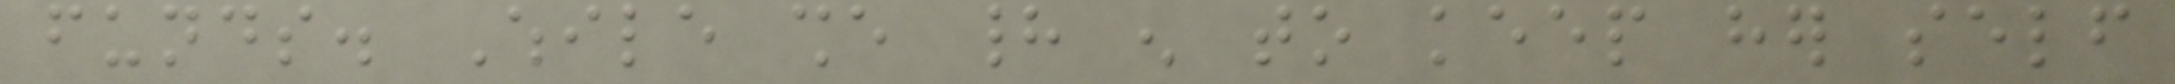funds. While she had enough to keep her self
